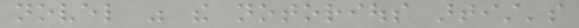novel was the notorious artist's
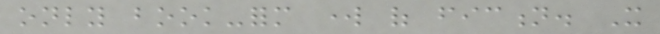only book-form work of fiction. It
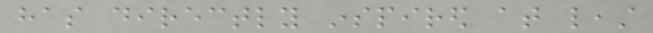has directly inspired at least
